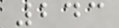243
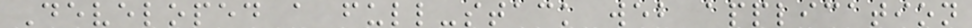Developed a full-stack web application
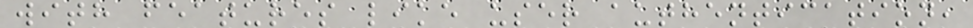with features like user authentication,
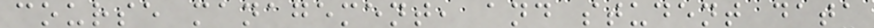course management, and student data
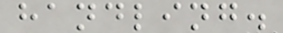handling.
